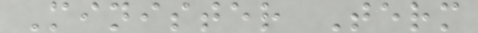Minister Term
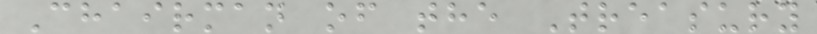Chairman of the Treasury
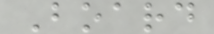Board
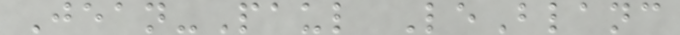Jean-Paul LeBlanc
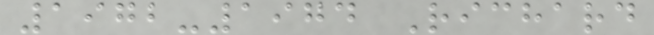1972-1974 Richard
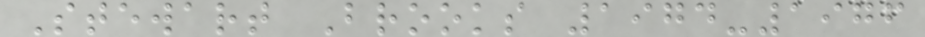Stewart Brooks 1974-1976
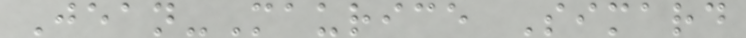Jean-Maurice Simard
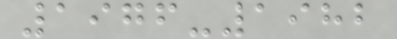1976-1982
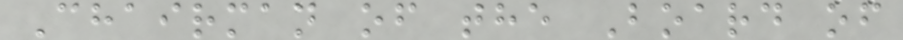Chairman of the Board of
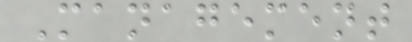Management
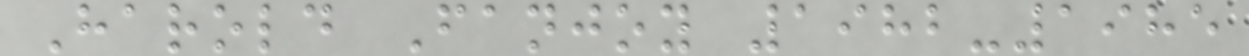Harold Fanjoy 1982-1985
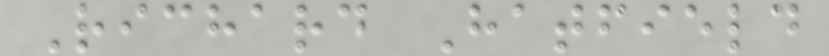Richard Hatfield
